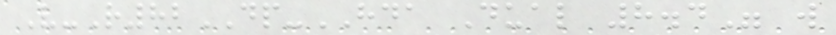V-R82DP-HDA Dual 8.4" w
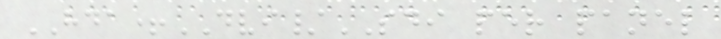HDA+DVI/SDI per panel
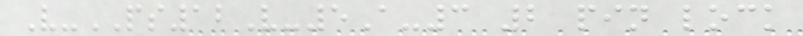V-PS12V-5A-3 2 pin lock
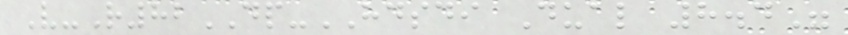V-R82DP-HDSDI Dual 8.4"
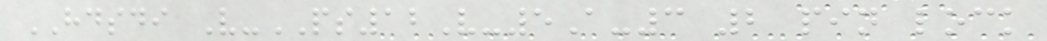HDSDI V-PS12V-5A-3 2 pin lock
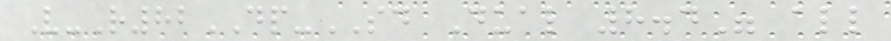V-R82DP-SD Dual 8.4" all
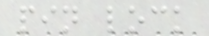pin lock
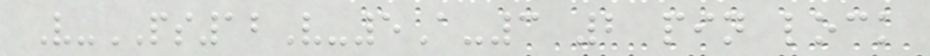V-PS12V-5A-3 2 pin lock
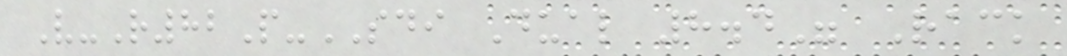V-R82P-SDI Dual 8.4" Rack
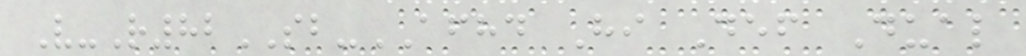V-R82SB-AFHD Hi Def Dual
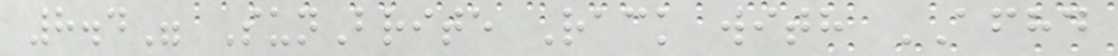8.4" SunBrite Rack with AFHD
